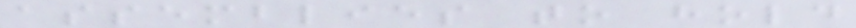assemblies to hold
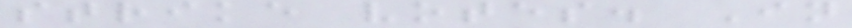strike votes. In
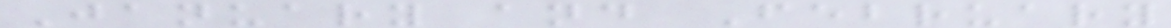January and February
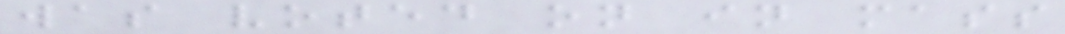was voted on in mass
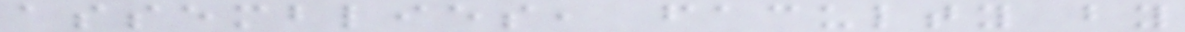assemblies, faculty by
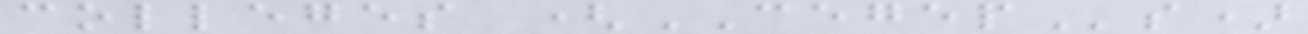colleges (CEGEPs)
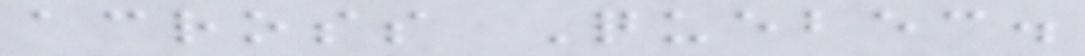across Quebec.
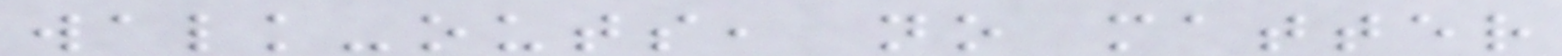walk-outs, no matter
